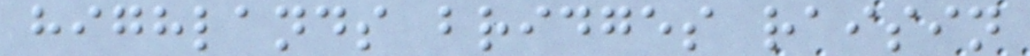highlands bridges raisin
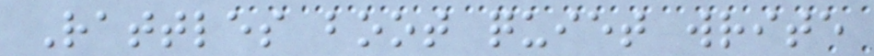Rattles boot quiet write
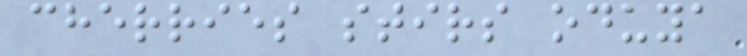cherries stirs oduya
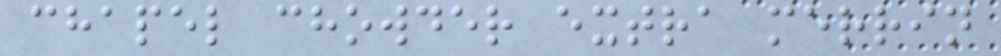chapel chowder extra merrin
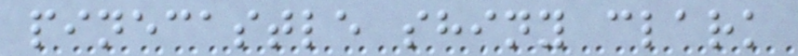pinecastle shiny clark
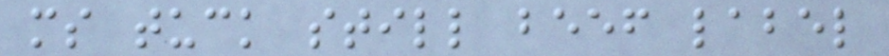ms tuck still beef label
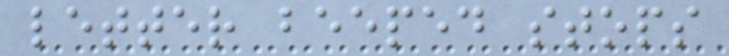letter beeped stops
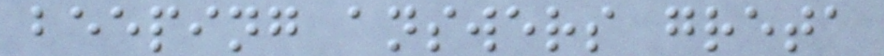beeping answers greta
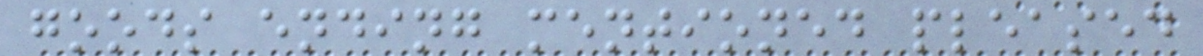goods ending mentioned pleased
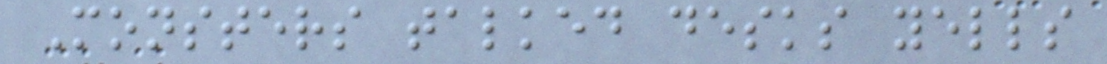Monsters talked desks yells
